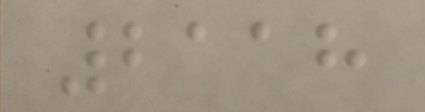2118
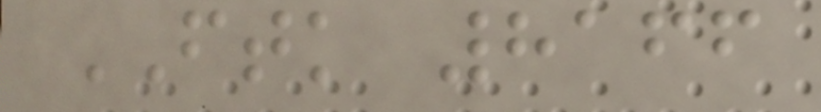FTK 8166
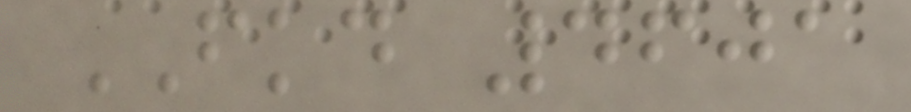FKD 4601
